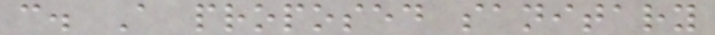c. A proposed sanitary
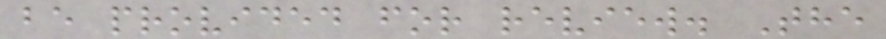be provided for review. The
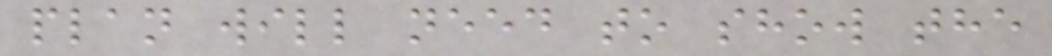plan will need to show the
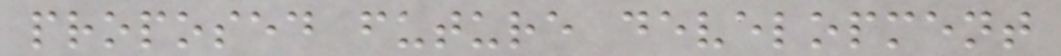proposed future development
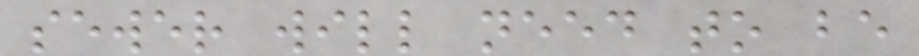sewer will need to be
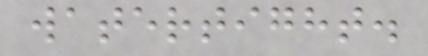watertight.
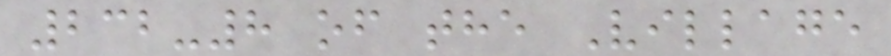232-8 of the Village
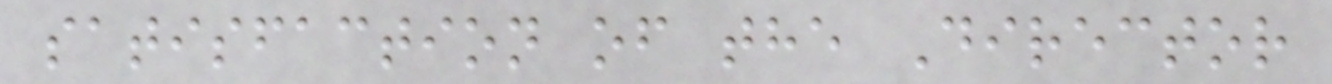satisfaction of the Director
